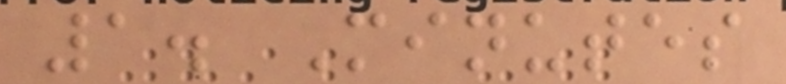1. Minutes
